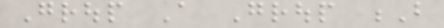Group A Group B
